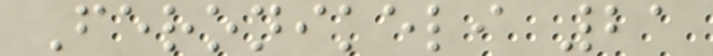Feronikeli 21
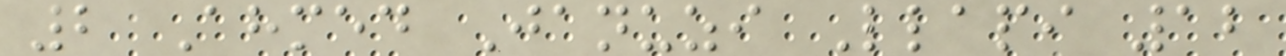2 Ahmed Januzi Llapi 12
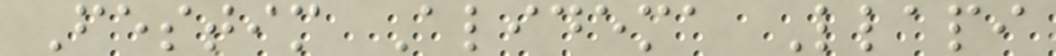Festim Alidema Llapi
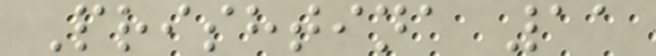Prishtina 11
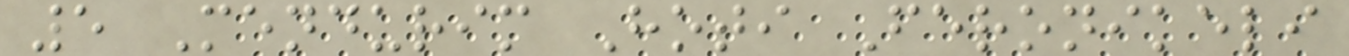5 Mendurim Hoti Feronikeli
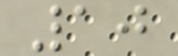10
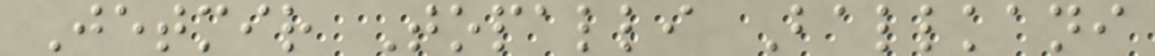Jetmir Topalli Ballkani
